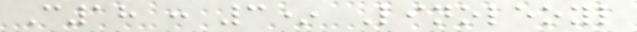C18 : 3* Linoleoyl
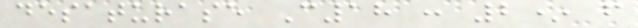desaturase C18 : 2* f
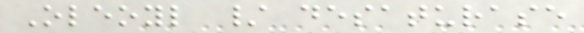Oleoyl / desaturase
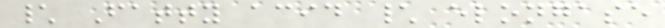\ Fatty acid \ elongase
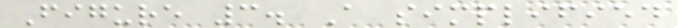Figure 3. A simplified
